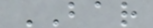BAR
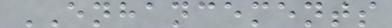ENHANCEMENTS
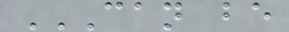CAN BE
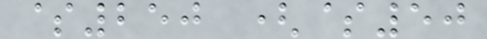$250 ($50
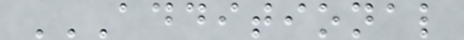ADDITIONAL
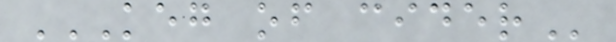KEG OF CIDER
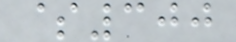$300
